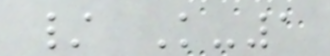/ K-1
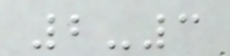2-3
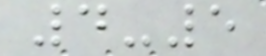4-5
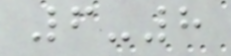6-8
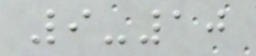9-10
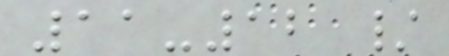11-12 /
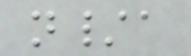n/a
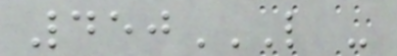450L -
